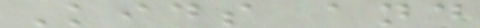Kids and
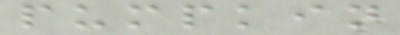pumpkin
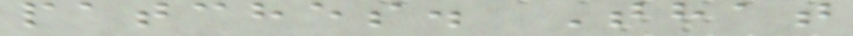patches. That
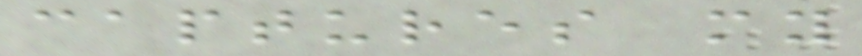captures my
